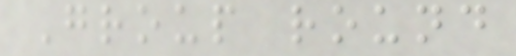Group round
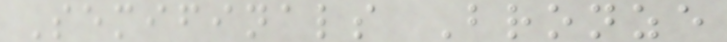Semifinals Bronze
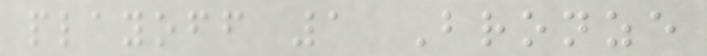playoff 1 Bronze
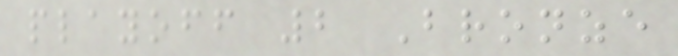playoff 2 Bronze
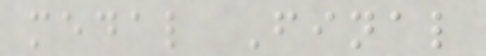medal Final
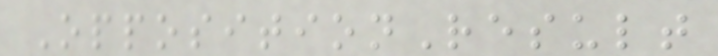OppositionResult
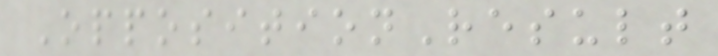OppositionResult
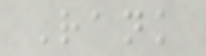Rank
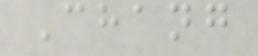Chang
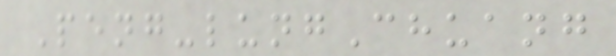Peng-lungChuang
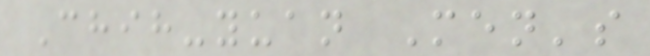Chih-yuan Men's
